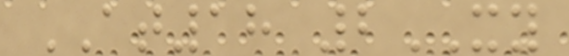AT18 2XY
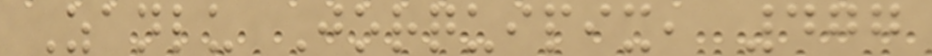Zanlu Jorquipix, 477
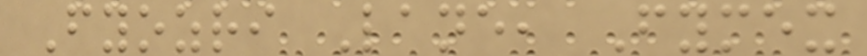Fyozri Lane, Fymex
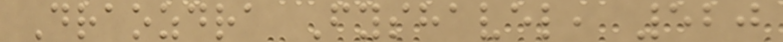Draozdra Fyshavel, 520
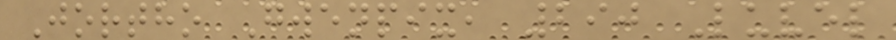Jortho Gwenpix, 290 Luvel
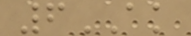6AK
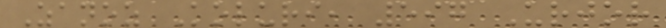Zanoz Koluri, 597 Urjor
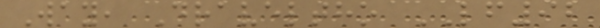Way, Draveltho LF92
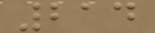214
